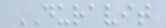DURAVIT
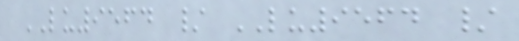LU9564 / LU9564 /
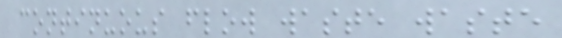continuous flow waste waste
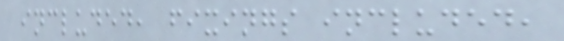included, fixings included,
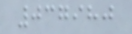037980
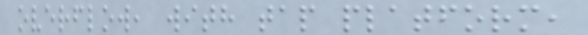overflow, with tap platform,
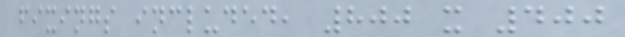fixings included, 800 x 400
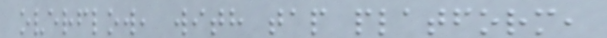overflow, with tap platform,
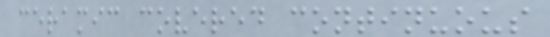ceramic covered continuous
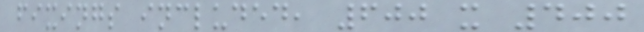fixings included, 600 x 400
